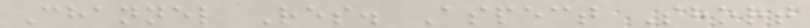Channel Res. Aspect Short
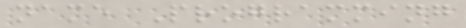name Programming
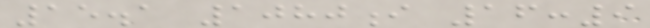15.1 1080i 16:9
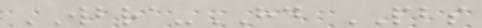WBRA-HD PBS
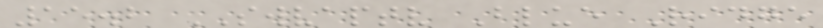15.2 SWVAPTV Blue Ridge
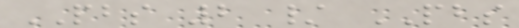PBS 2 / PBS
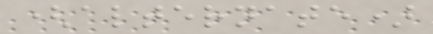(alternate)
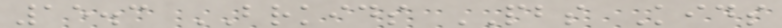15.3 BRKIDS PBS Kids
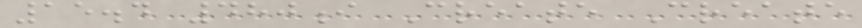15.4 480i Create Create
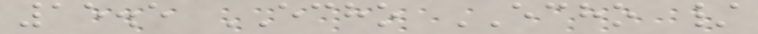15.5 ECHO ECHO /
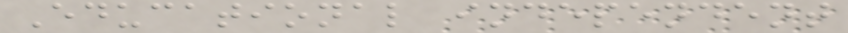Educational independent
